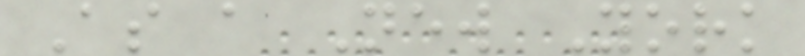As a New York
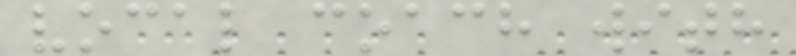vocal coach with
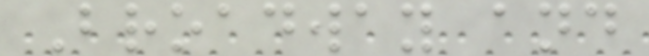Broadway and
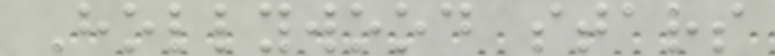Hollywood stars
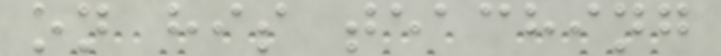on his teaching
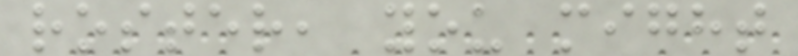roster, you might
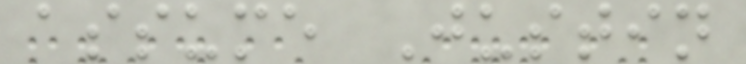assume Justin
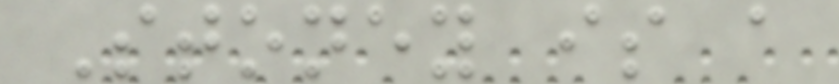Stoney is a
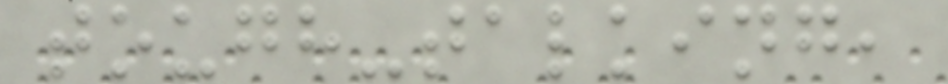tough-talking,
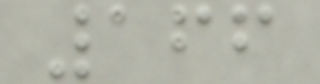166
